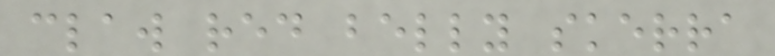claw red belly skerra
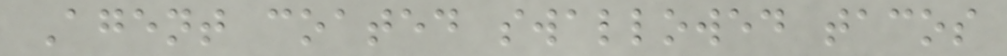Agent coated swallowed tacos
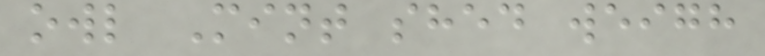owl Mint shed weigh
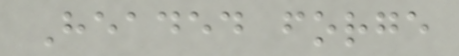Headed forge
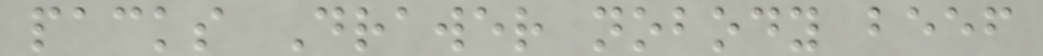packs Drawer nobody beef
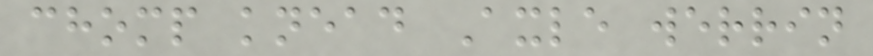chomp knead Axle werrin
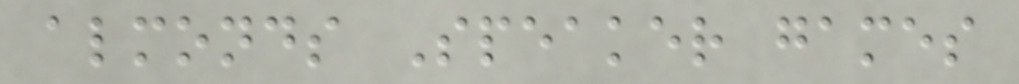almonds Speaker games
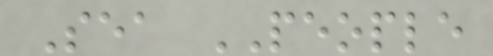Sea PEOPLE
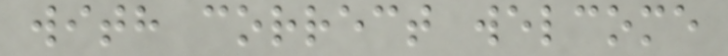with correct welcome
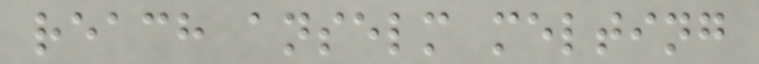reach anselm melting
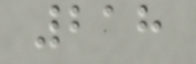218
